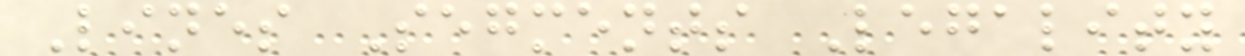Lines Segments Legality
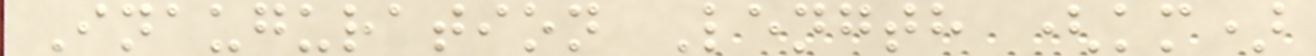Inauguration Length (km)
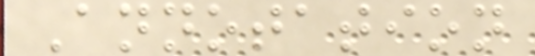Annotation
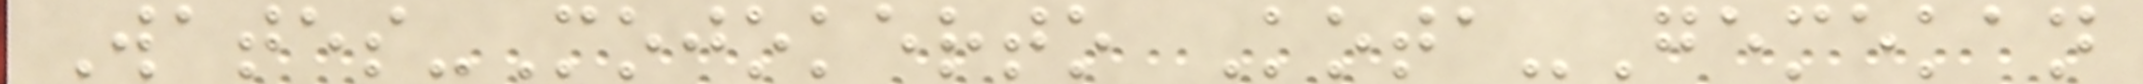Wates-Mojokerto Kota-Gemekan
